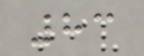83
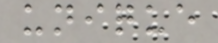unique
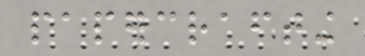papercrafting
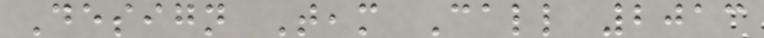Design Team Call 2013
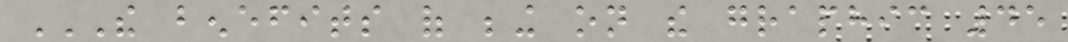THE BENEFITS OF BEING ON THE GRAPHIC 45
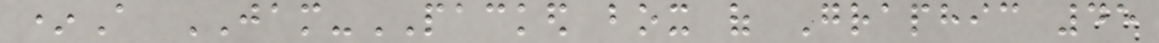*A JAM-PACKED box of Graphic 45
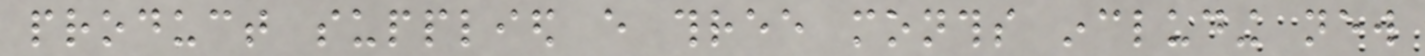product supplied every three months including new
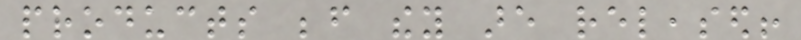products before they are released!
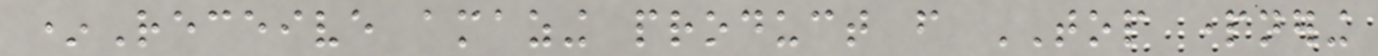*Receive amazing product from TOP partnering
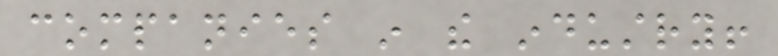companies in the industry!
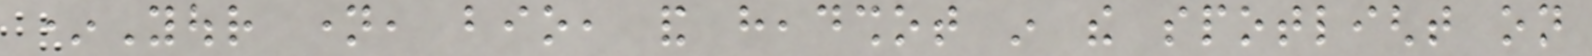*Your name, bio, and headshot in the spotlight on
